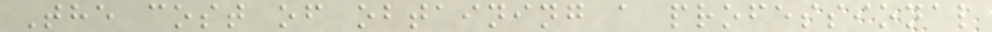The cost of obtaining a professional
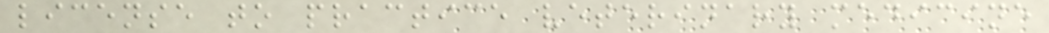license to practice veterinary medicine
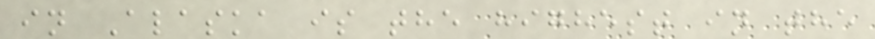in Alaska is the highest in the
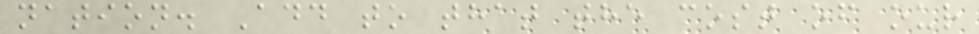nation. Add to that the cost of our
